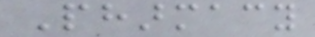Pharmacy
